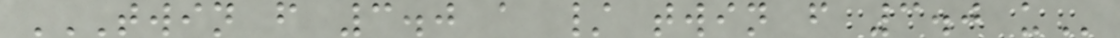TWIN F 3.0 A / TWIN F 3.0 U
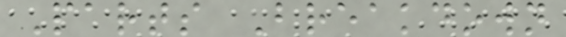Parts Breakdown
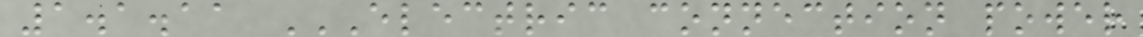1.1.11 ELECTRIC CONNECTION POWER
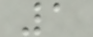1
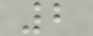2
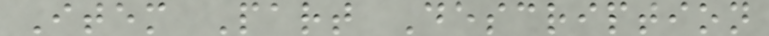Item Part Description
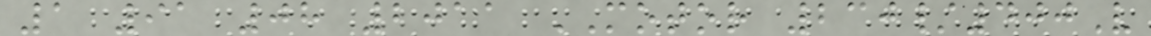1 91 08 2011 MOTOR 230/400V
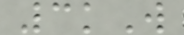3kW
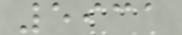5931
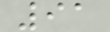91
